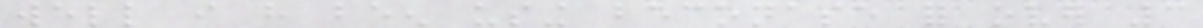well i have been using beconase for over 3
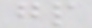gp
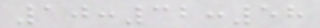10:32:58
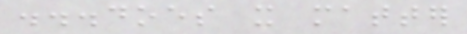...does it matter
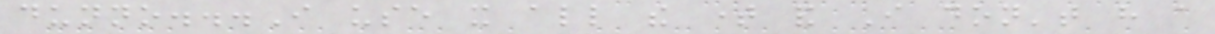dunno...I use it all the time and I don't have a
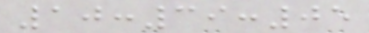10:39:05
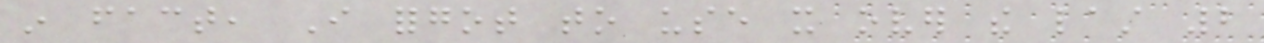in fact, I forgot to use it over the last 2
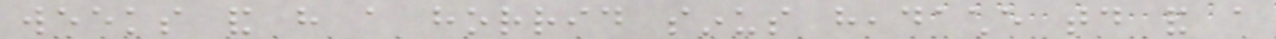weeks and have a horrid sinus headache today and a
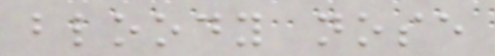bloody nose
